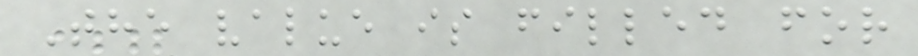The value is filled for
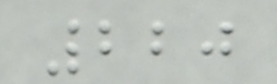220
